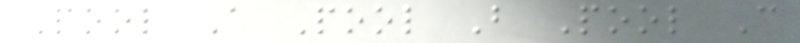Pool A Pool B Pool C
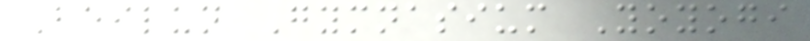Beilun Gymnasium Yoyogi
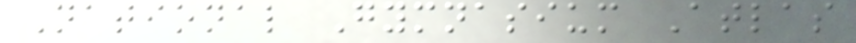National Gymnasium Atlas
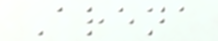Arena
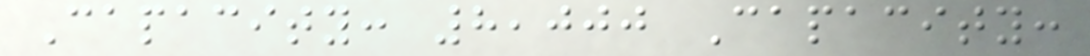Capacity: 8,000 Capacity:
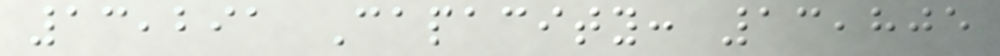13,291 Capacity: 13,805
